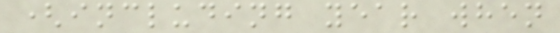(including year when
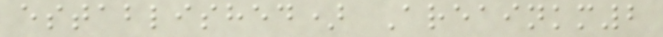established) Areainkm2
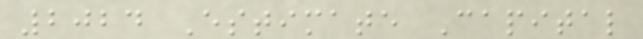2024 Estimate Capital
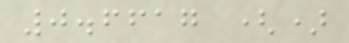0.6617 ()
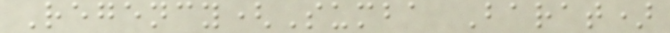Regency(Sumba Barat)
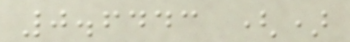0.6443 ()
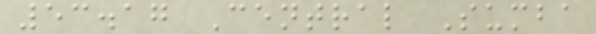53.17 Central Sumba
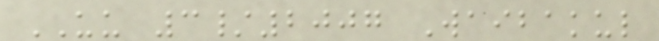UU 3/2007 Waibakul
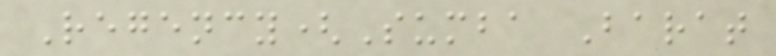Regency(Sumba Barat
